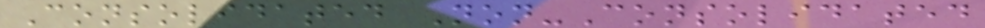Consolidated Non-Consolidated
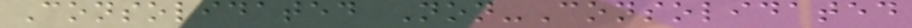Consolidated Non-Consolidated
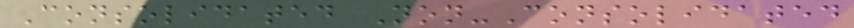Consolidated Non-Consolidated
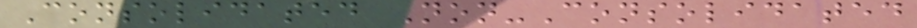Consolidated Non-Consolidated
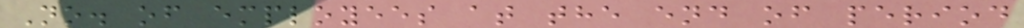No. of employees at the end of period
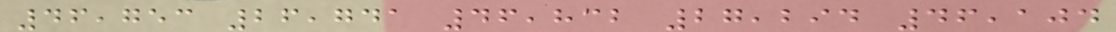46,753 26,741 46,832 27,294 46,104
